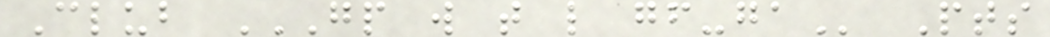Club GP W T L GF-GA Pts
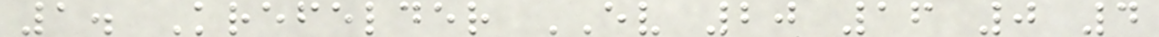1. Krefelder EV 20 16 0 4
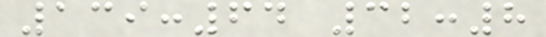139:64 32:8
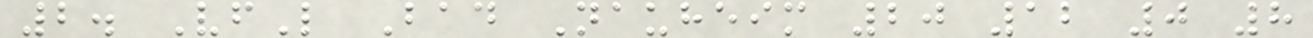2. VfL Bad Nauheim 20 12 0 8
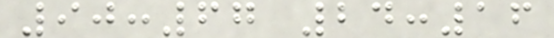90:67 24:16
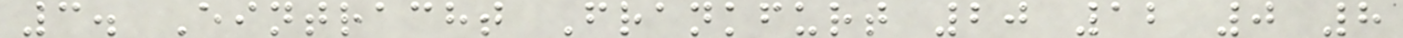3. Eintracht Frankfurt 20 12 0 8
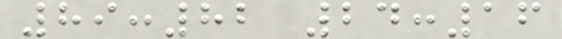89:82 24:16
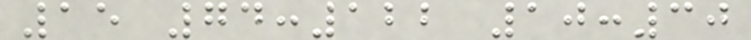15 74:122 10:30
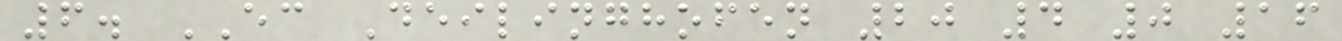6. EC Deilinghofen 20 4 0 16
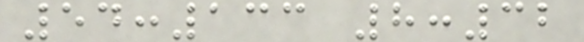54:133 8:32
